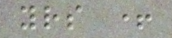yrs +
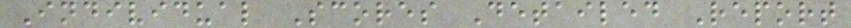Individual Scores Detailed Report
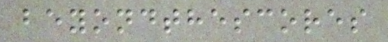beyondthescores
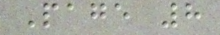Page 8
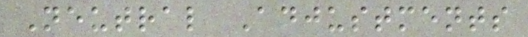Neutral Adjustments
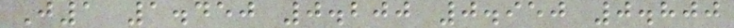J1 1.450 0.200 0.950 0.800
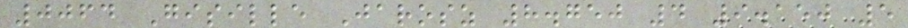0064 Gisille Jarosz 8.750 4 9.150 5
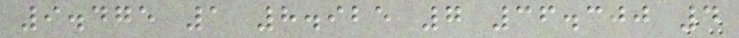9.475 1 8.925 7 36.300 4
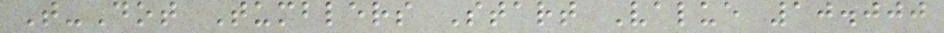T-Dot Tumblers Start Value 10.000
